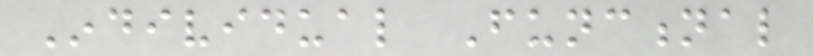Individual Functional
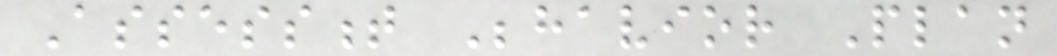Assessment Behavior Plan
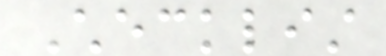Checklist
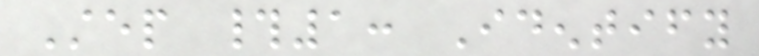Step #1: Identify
